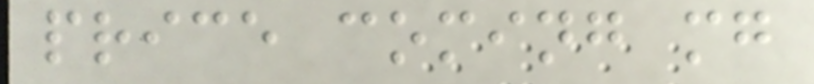price coming mg
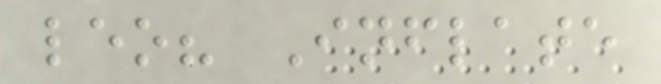leo? Inflate
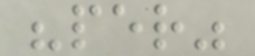"per"
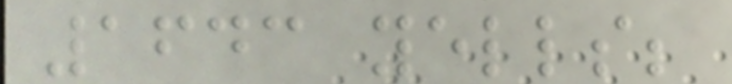1643 yells;
